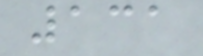131
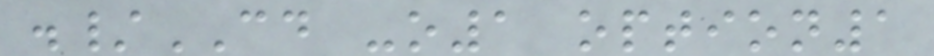./CD -o1 option1
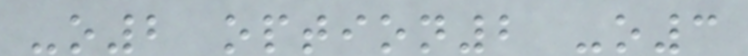-o2 option2 -o3
